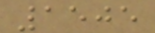1505
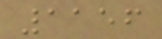1156
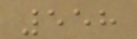558
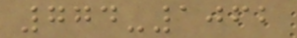774-1062
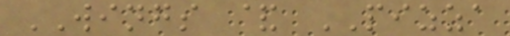WINGS & PIZZA
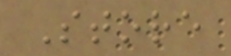Store
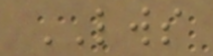LWS
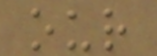our
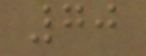70
